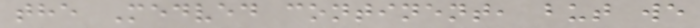the Medved continent, but we
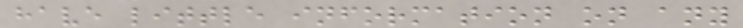have little information on any
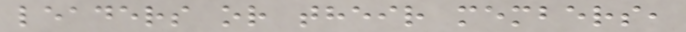leaders or their members,
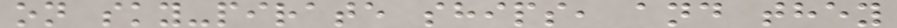on sky-pirate ships, and they
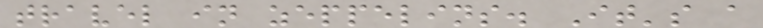travel in zeppelins. It's a
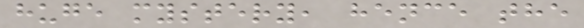huge mystery, hence the
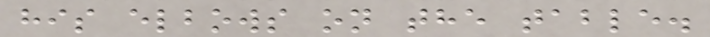his elbows on the table.
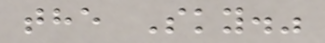the Sky."
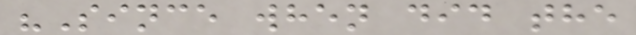"Since when did the
